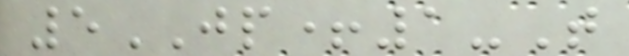5JP+1-T
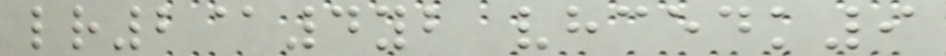lr2@4yb vhcedk9
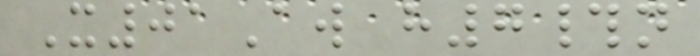X01Aw h7#n
